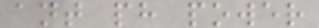ant ph power
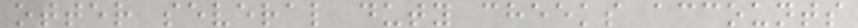otter several duty cheeks accounts
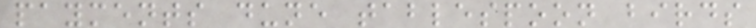payments dune tablespoon birds
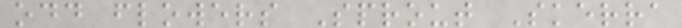odd flowers Sprout Skerra
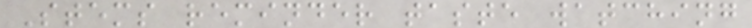Stems reminder taste watching
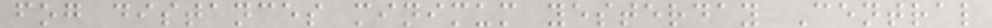fog distances minimum yesterday Central
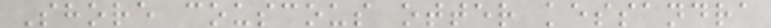Shore couscous otter kessandra
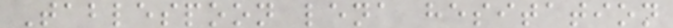Tablespoon lena hesitation
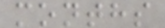months
